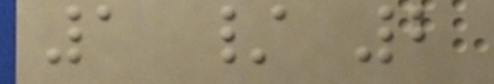1 / 2
